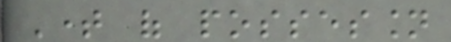Time of possession
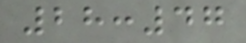28:47
